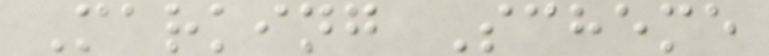Marking Scheme
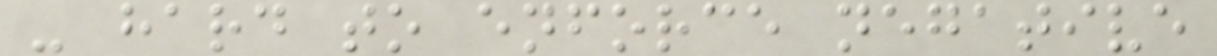- hard to enforce negative
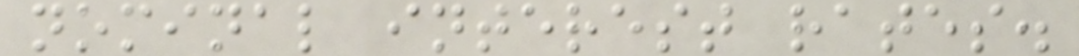nominal interest rates.
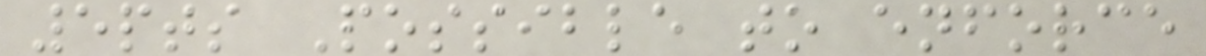5pts Possible to enforce
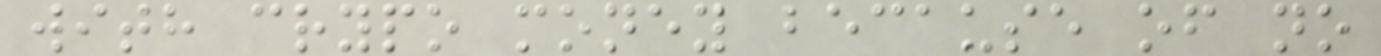with crypo money because of no
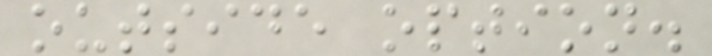outside option.
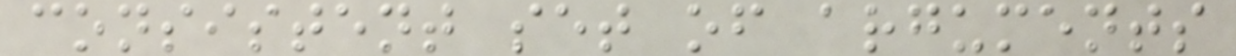consistent set of arguments
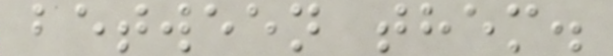between them.
